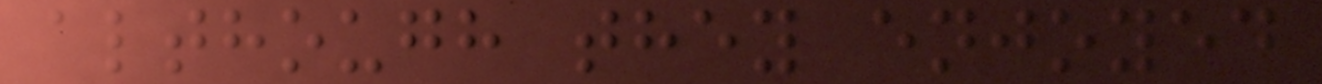although they enjoyed
